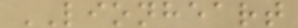LIONHEART
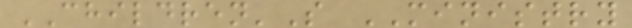CHILDREN'S MINISTRY
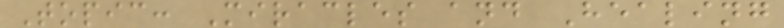Topic: Miracles and Healing
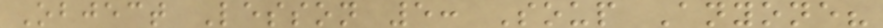Object Lesson 5: Soup Anyone?
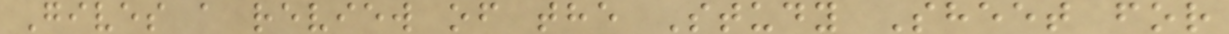Gives a review of the Study Sheet for
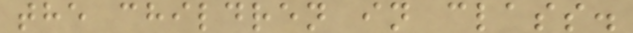the children in class.
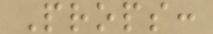Props:
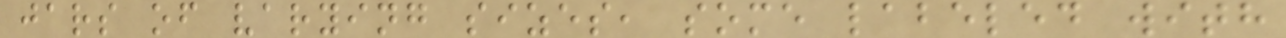jars of varying sizes, some labeled with
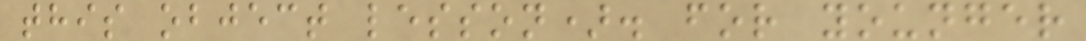this object lesson). for younger
